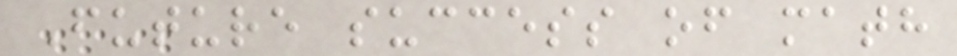Future success of math
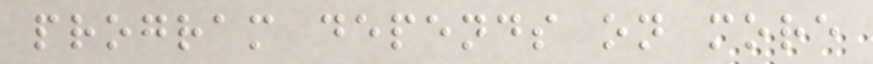program depends on more
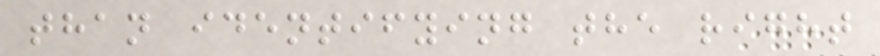than identifying the right
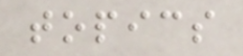topics
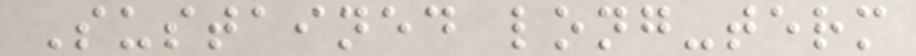Sustained long-term
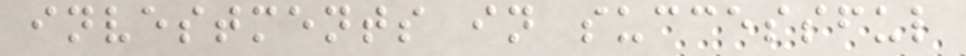investments in successful
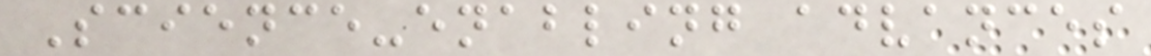Science-enabling advances
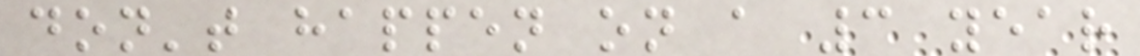don't happen on a 3 year
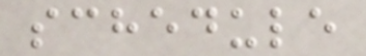schedule
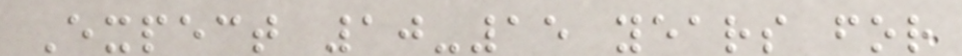Expect 10-15 years for
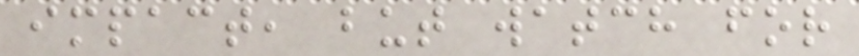impact, but watch for
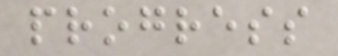progress
